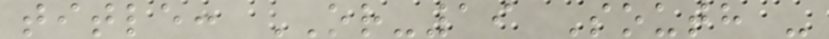title: OR-19 South -
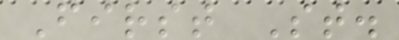First St.
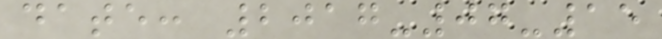date: 2017-07-15
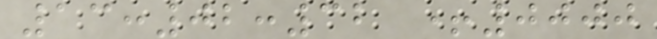13:02:32 +0000
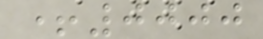+0000
